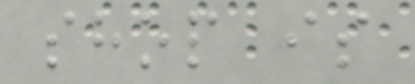shop is
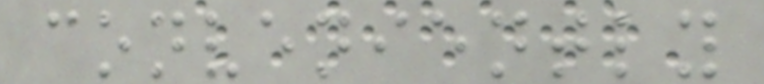conveniently
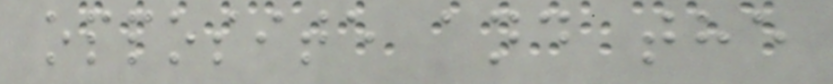opposite and the
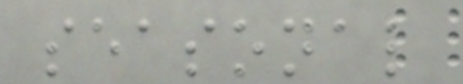seasonal
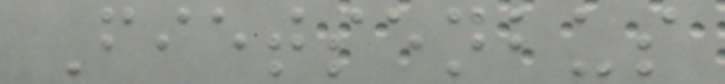Fietsenbus
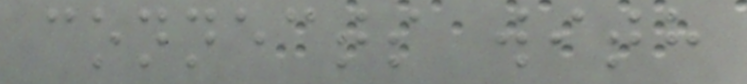connects with
